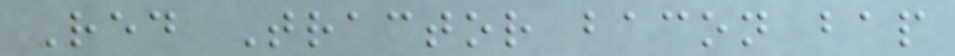Red Tractor bacon bap
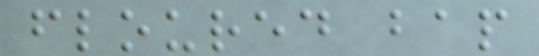floured bap
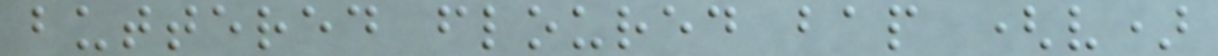buttered floured bap (v)
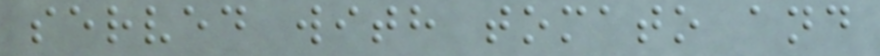served with tomato and
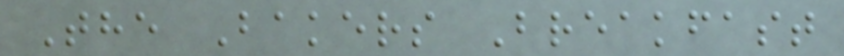The Bakers Breakfast
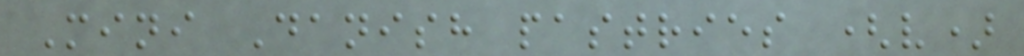Mini Danish pastries (v)
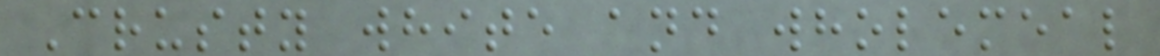Crusty white and wholemeal
